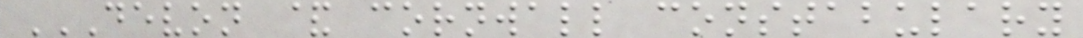DEVON & CORNWALL CONSTABULARY
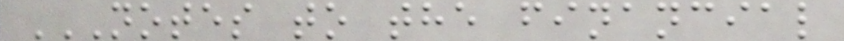NOTES TO THE FINANCIAL
